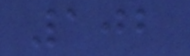102
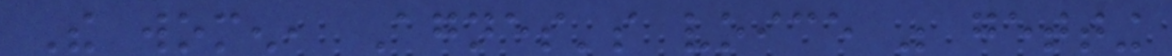The women, Agnes's voice was getting
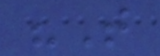"That
